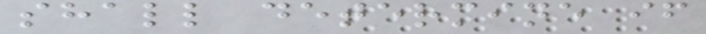shall determine if
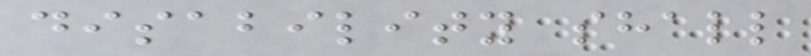disability shall
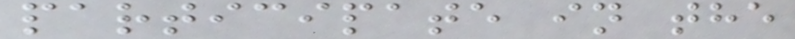participate in the
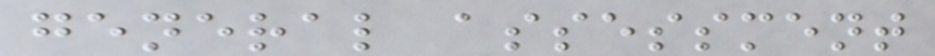general assessment
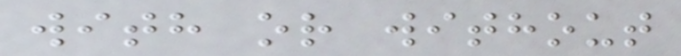with or without
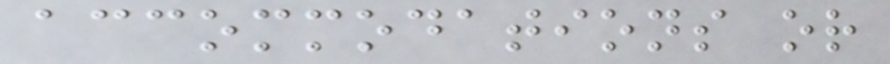accommodations or
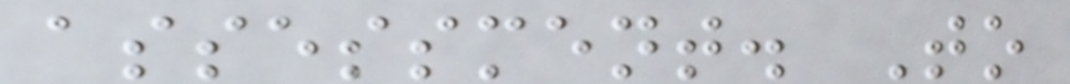assessment. To
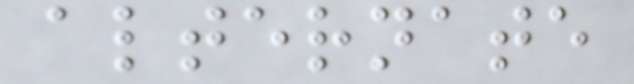alternate
